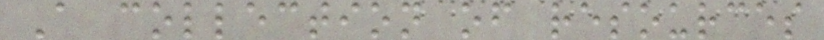A collection of resources
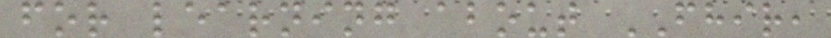for learning about FHIR,
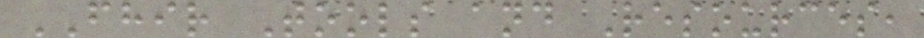FHIR Tools and Resources,
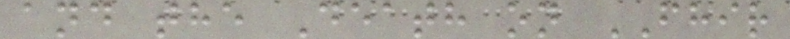and the Death on FHIR
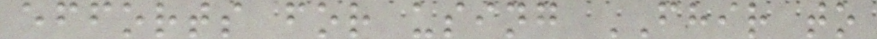efforts for using FHIR to
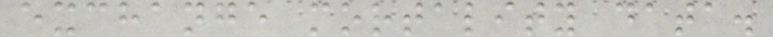exchange mortality data.
